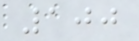100
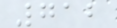712
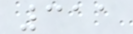311
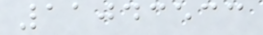11043533
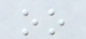oo
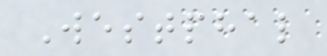Westphal
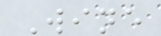Wine
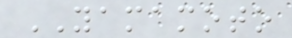YAMAMOTO
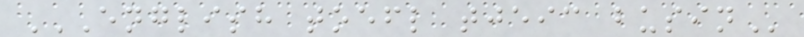ENGLISH TOEFL TJEIC BUSIN
